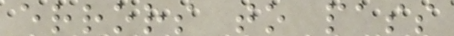errors to pass
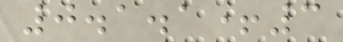0.1.1+3
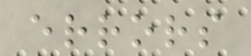errors
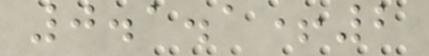0.1.1+2
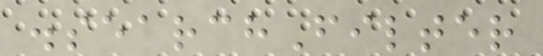.searchFilter
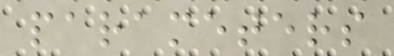parameters
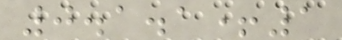0.1.1+1
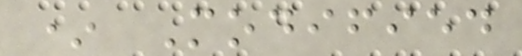* Modified
